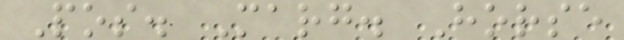Pos. Marg. Horse
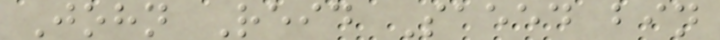John Reid Saeed bin
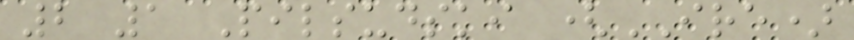2 1 Pilsudski (IRE)
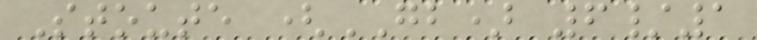Stoute (GB) 6/1
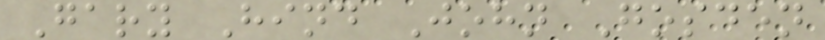Gary Hind John Gosden
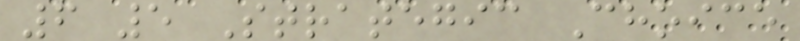6 5 Strategic Choice
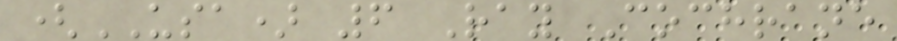(USA) 6 Ray Cochrane
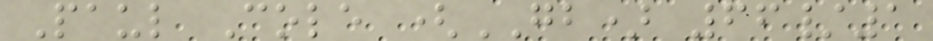Paul Cole (GB) 66/1
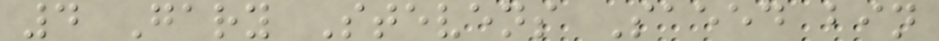4 Gary Stevens Saeed bin
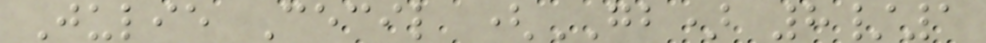Julie Cecil (GB) 8/1
